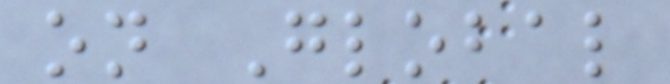on Global
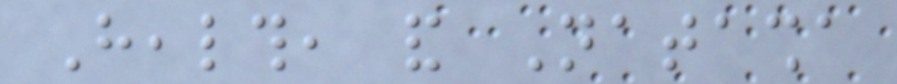Health, and Natasha
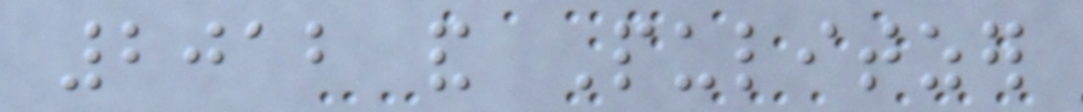2012 and Pulitzer
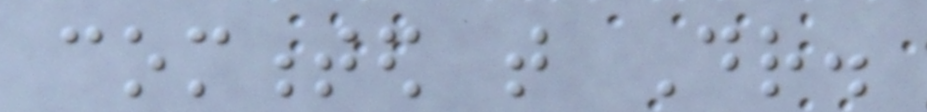commented that Dr.
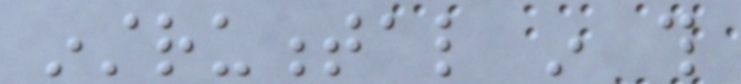instrumental in this
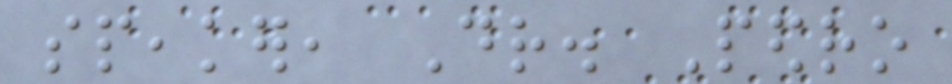speaker, Dr. Pedro
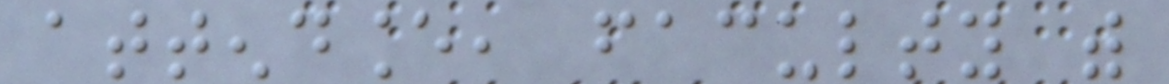attendance, faculty with
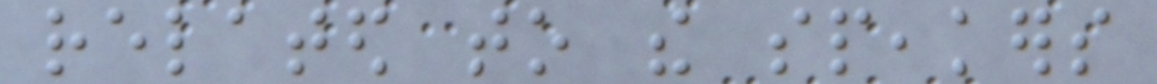related to the speakers
